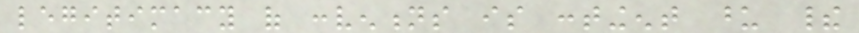legitimacy of conventions is contingent upon their
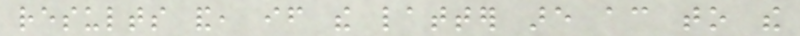results and, if the latter are according to the
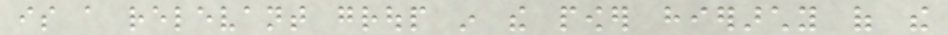is a relevant group in the power hierarchy of the
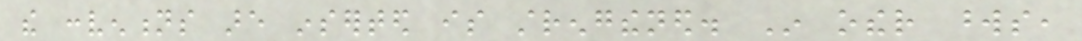the conventions are inserted is strengthened. In other words,
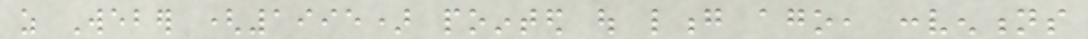as Weber (1995) pointed out long ago, conventions
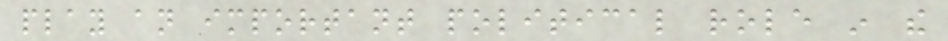play an important political role in the
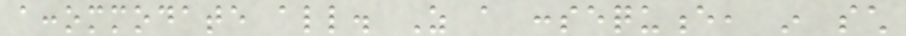accommodate all. As a consequence, in such
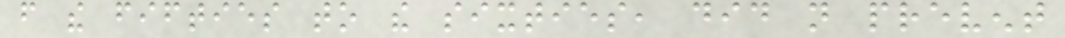from the fifties to the sixties, did not prevent
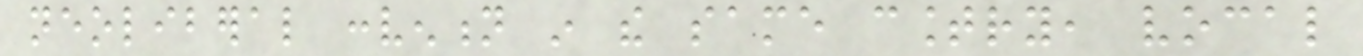neoliberal convention in the same country, vocal
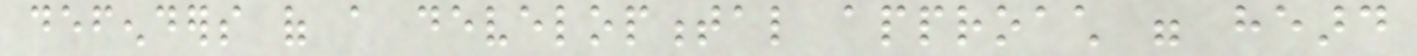defenders of a developmental approach were heard
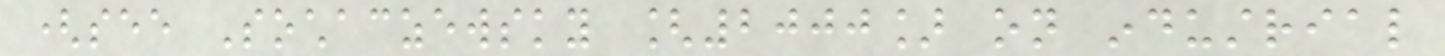(see Sochaczewsky [2000] on industrial
